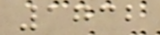1732
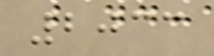2033
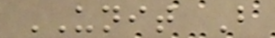UNIT B
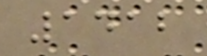1412
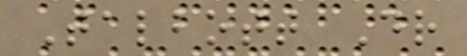Talbott Dr
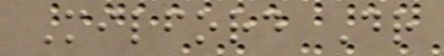Milford Dr
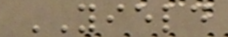YIELD
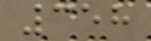358
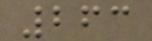263
